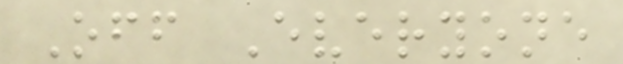Off Everyone
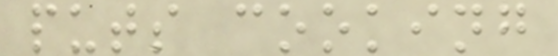puts cooking
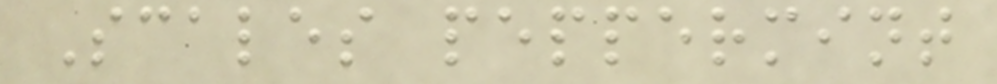Scales peppermint
